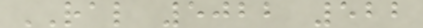RAL 5022 522
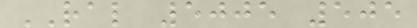RAL 5005 505
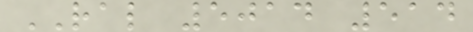RAL 5014 514
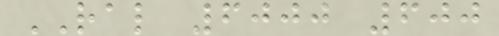RAL 6000 600
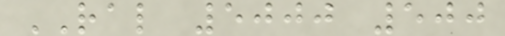RAL 5000 500
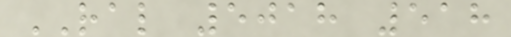RAL 5018 518
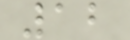12
